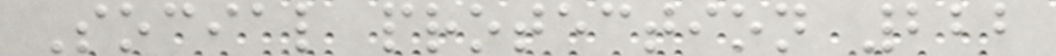Social protection 222
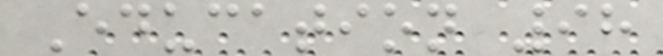Education 98
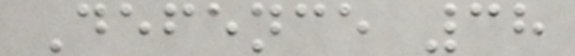Defence 38
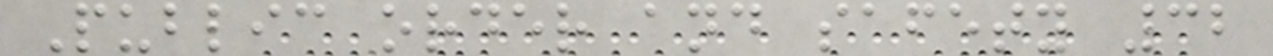Public order and safety 32
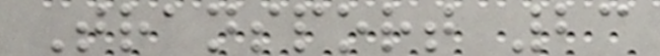Transport 23
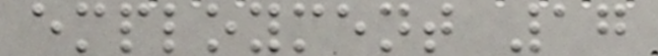employment 17
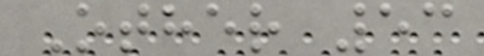Other 53
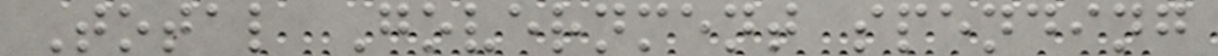Total Government spending
